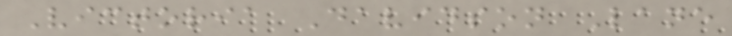Victoria Davidson Lane
